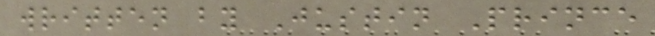written by Justin Prince
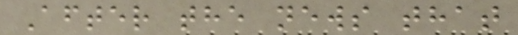After the news that
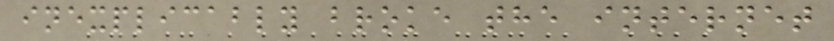inexplicably broke the internet
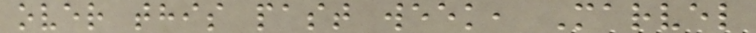over this past week, Marvel
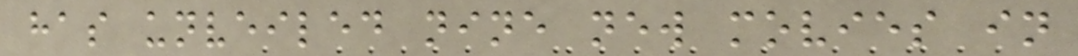has unveiled nine new movies in
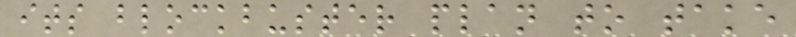its blockbuster plan to take
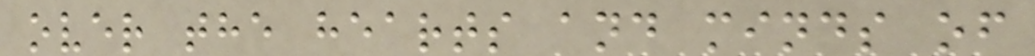over the hearts and minds of
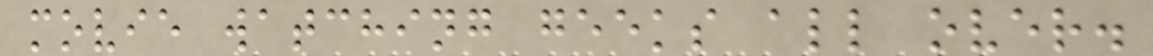movie watching geeks all over.
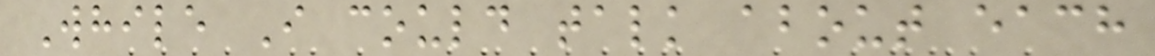While I could talk about each
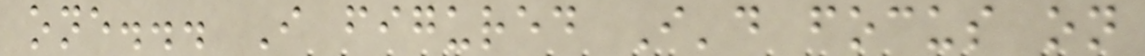one... I figured I'd focus on
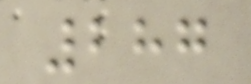287
